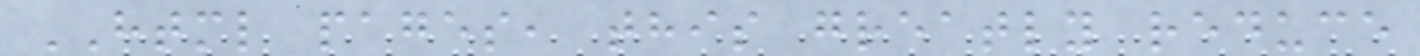HTML pages, this greatly reduce
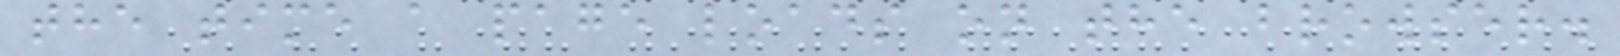the time a page loads on the browser.
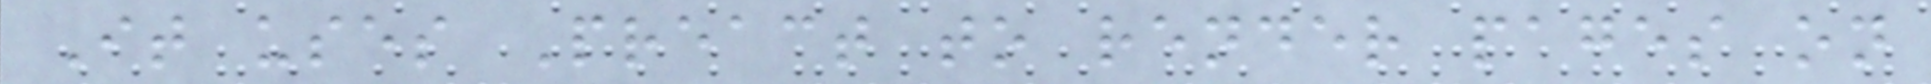It uses Preact to render pages on
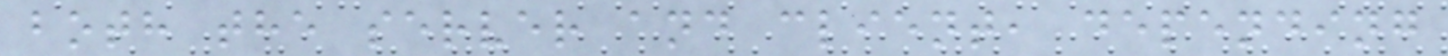both the server and client, depending
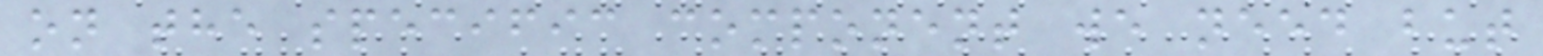on the specific component we need but
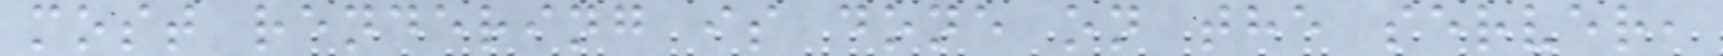most rendering is done on the server,
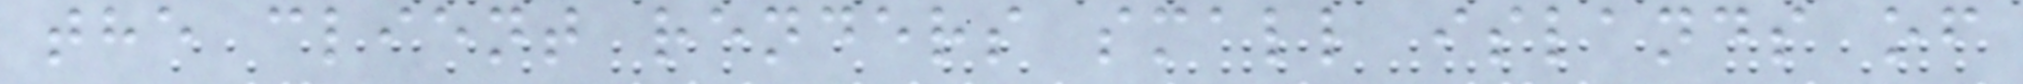the client renders small islands of
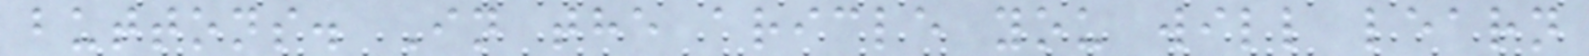buttons. In the aricle you will learn
